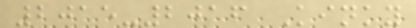2015-2016 Kinky
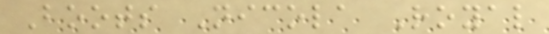Boots Nicola Royal
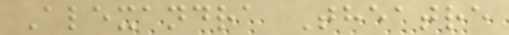Alexandra Theatre
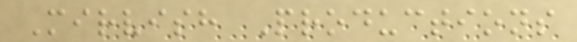Mirvish Productions
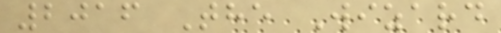2016 The Wizard
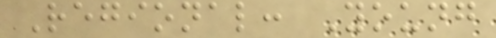Regional: Young
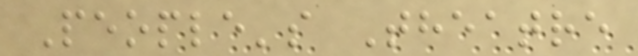People's Theatre
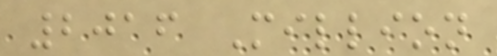2016 Million
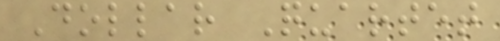Dollar Quartet
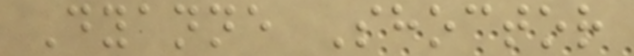Dyanne Shoctor
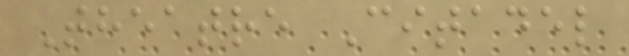Theatre Citadel
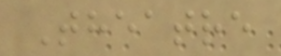Theatre
